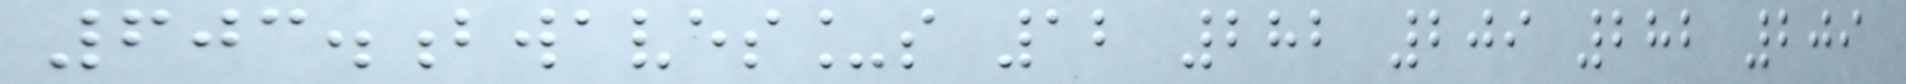603.bwaves_s 12 282 209 282 209
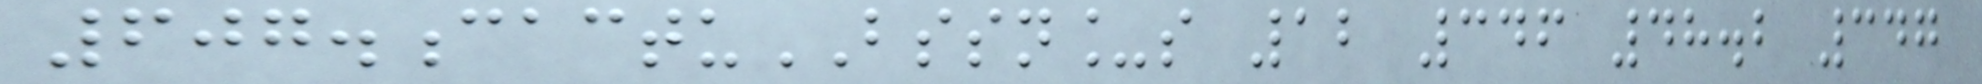607.cactuBSSN_s 12 346 48.2 347
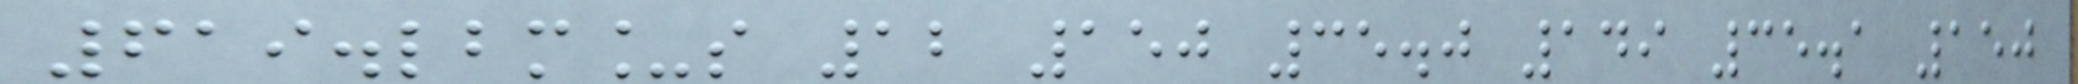619.lbm_s 12 150 35.0 149 35.1 150
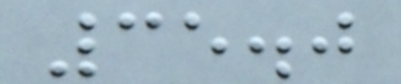35.0
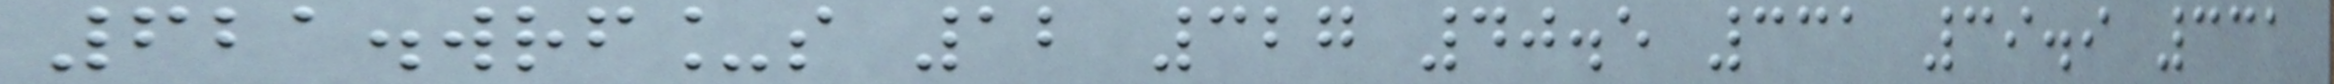621.wrf_s 12 327 40.5 331 39.9 331
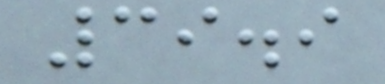39.9
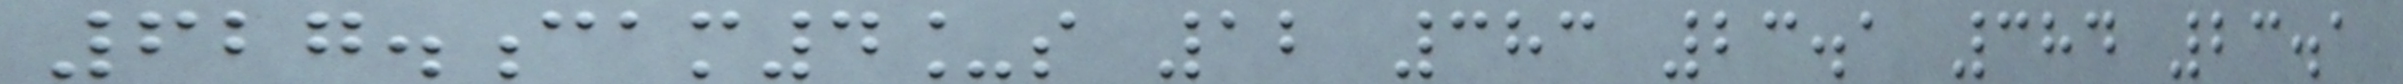627.cam4_s 12 383 23.1 384 23.1
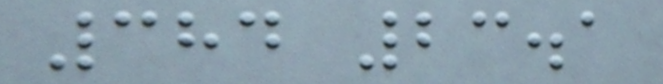384 23.1
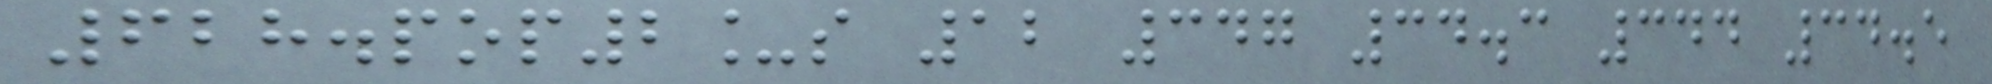628.pop2_s 12 347 34.3 344 34.5
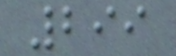299
